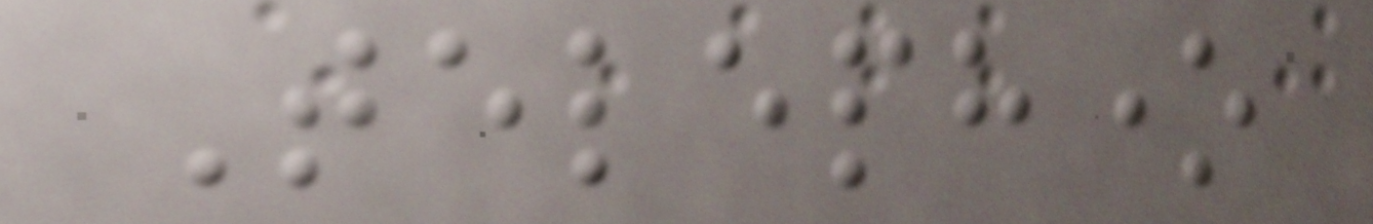Telephone
